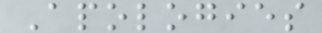Apologies
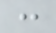:
